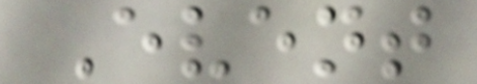Event
